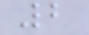2
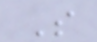S
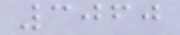3060
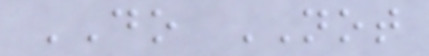DO NOT
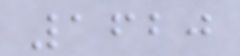1620
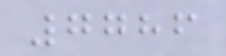7786
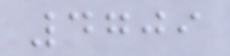4709
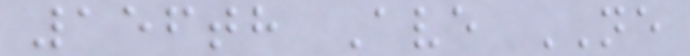156th Ave NE
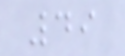49
